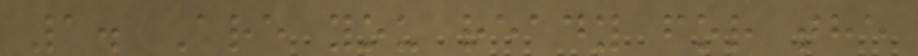1. Are you ready for the
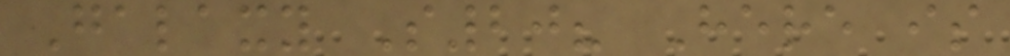Galaxy S20? Here is
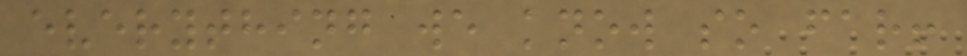everything we know so far!
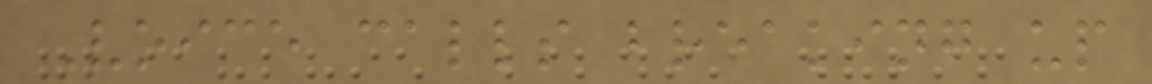Voice calls breaking up
